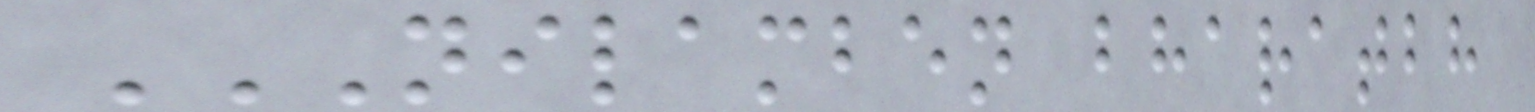NILAMBEN BHARATBH
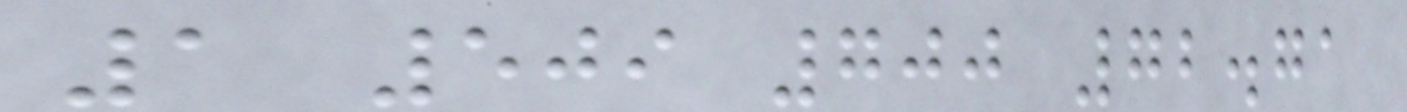1 509 700 72.71
